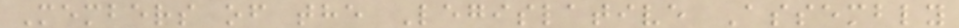Members of the Legislative Assembly
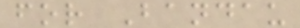for Bandau
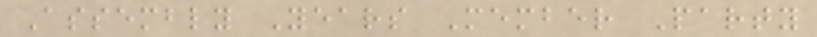Assembly Years Member Party
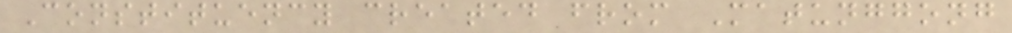Constituency created from Matunggong
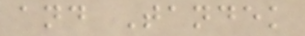and Tandek
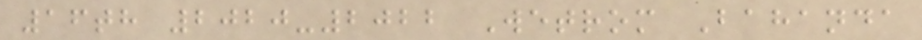16th 2020-2022 Wetrom Bahanda
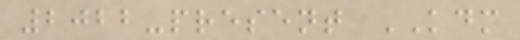2022-present KDM
